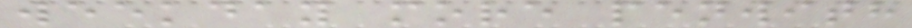weekday more penwith
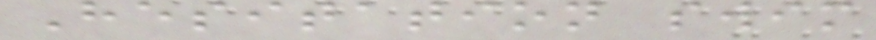Hesitation swim
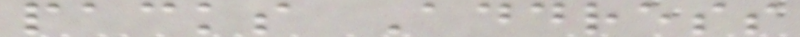packs Address
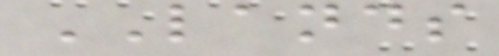LANDS
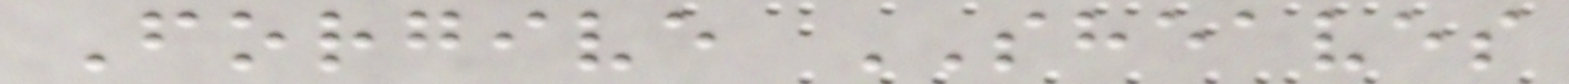Forgive SHEAVES
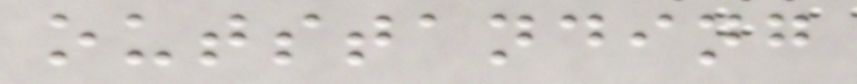outstanding
